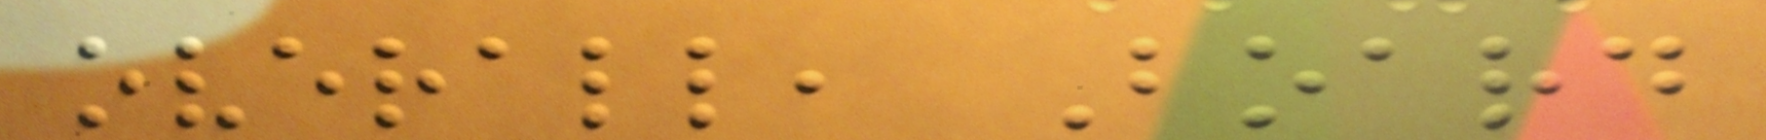overall, Board
